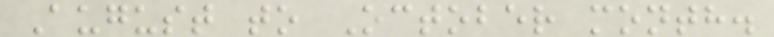August to October month.
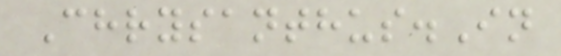Chrysanthus.In
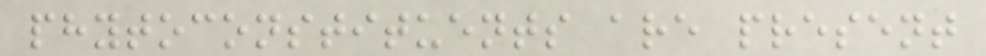phytoconstituents are present
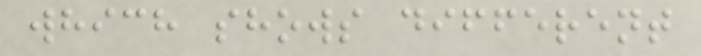which shows different
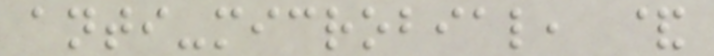anti-microbial, &
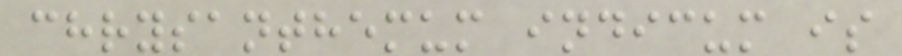chrysanthemum indicum is
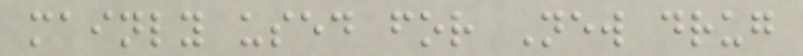mainly used for New drug
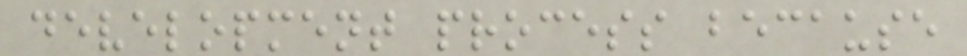development process because
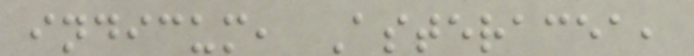indicum, Asteracea,
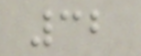32
